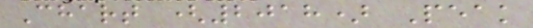Chart (2018) Peak
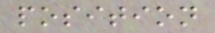position
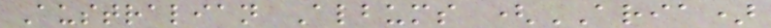Australian Albums (ARIA)
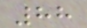88
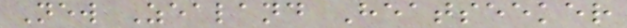New Zealand Heatseeker
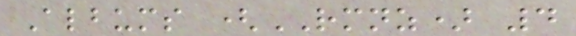Albums (RMNZ) 4
